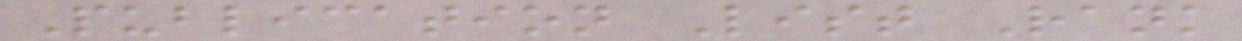Publication List Rank
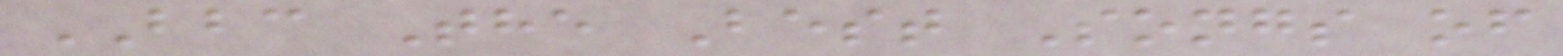BBC The Best Songs of
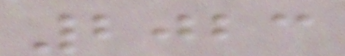2023
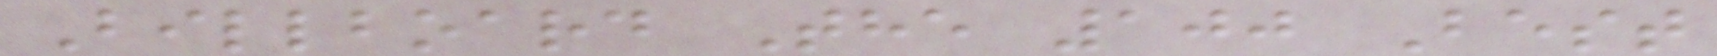Billboard The 100 Best
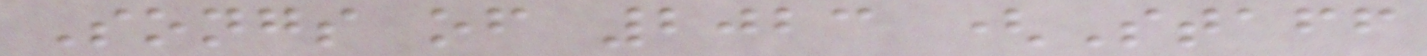Songs of 2023 (Staff
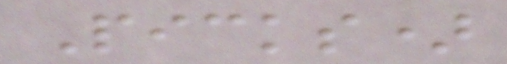Picks)
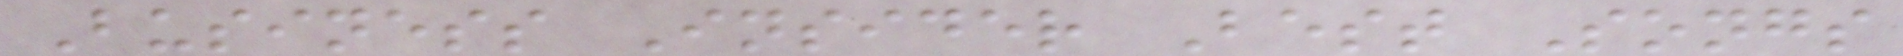Business Insider Best Songs
